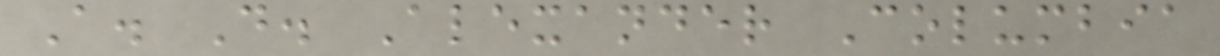A. D. Alexander Columbia
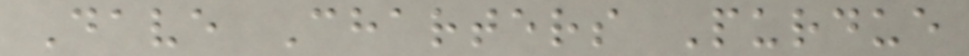Dave Charters Purdue
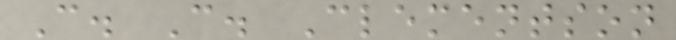C. C. Clementson
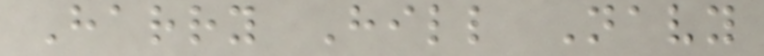Harry Hill Navy
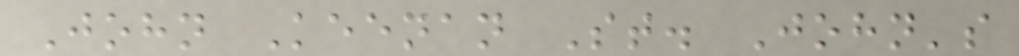John Keenan St. John's
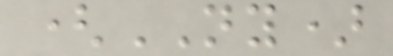(NY)
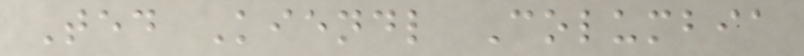Ted Kiendl Columbia
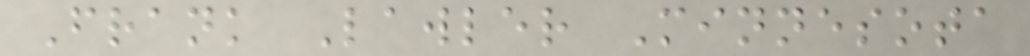Frank Lawler Minnesota
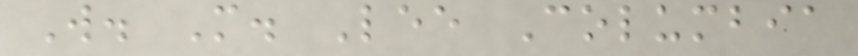W. M. Lee Columbia
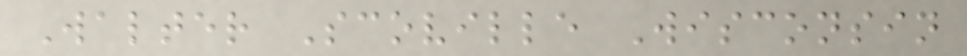Walter Scoville Wisconsin
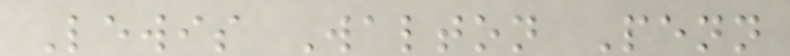Lewis Walton Penn
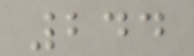244
